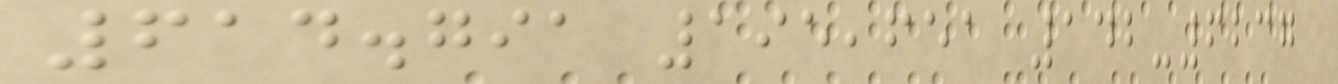614.791 195,651 142-6237
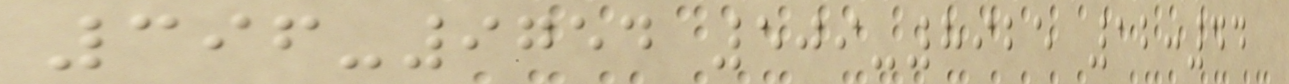396-9754 509-8925 12:44
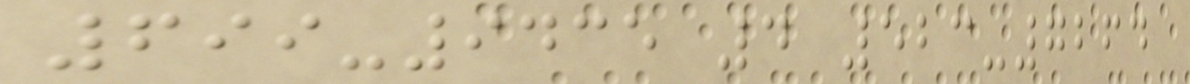699-9435 4 523-7264
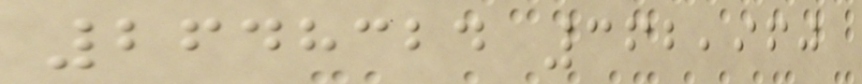2648324 362,960
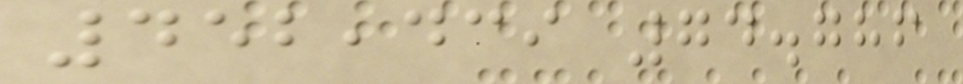452,439 74.786
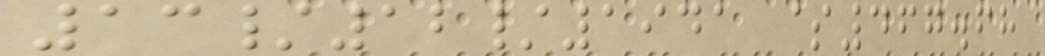13/12/1941 $467.68
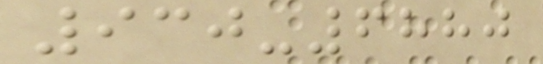930-6880
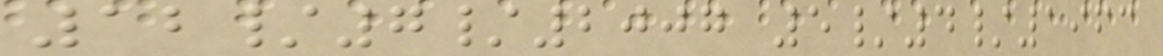12/7/2007 5/4/1963
